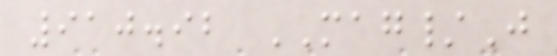910.92 MAG/J
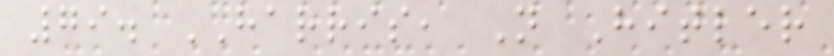79. HARRIS, N Hitler
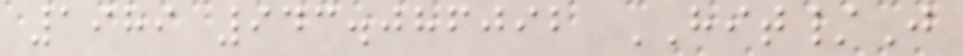1989 943.086092 HIT/J
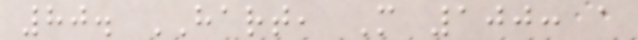80. HART, M 100: a
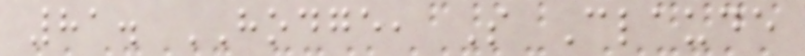81. HODGE, S Claude
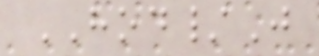HOD/J
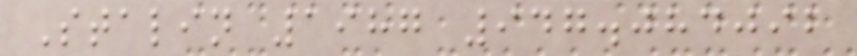Stalin 1987 947.084092
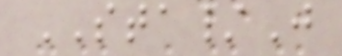STA/J
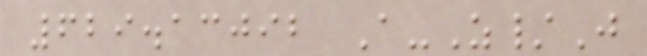629.13092 A-Z/J
